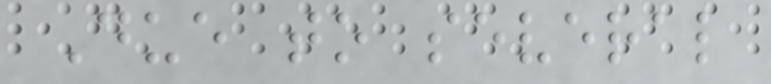Due to several
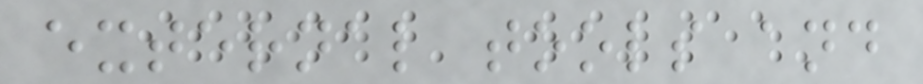external tools and
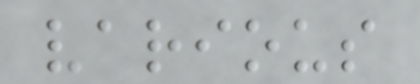various
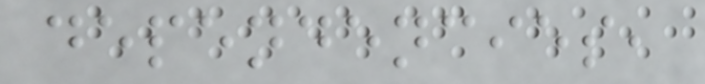dependencies,
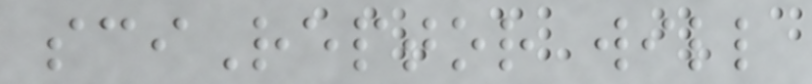sciReptor will
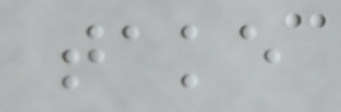take
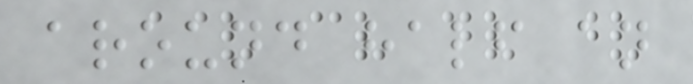around half an
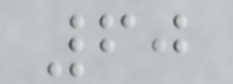60
